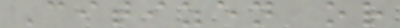Citizen or
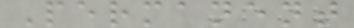Permanent
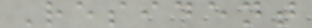Resident
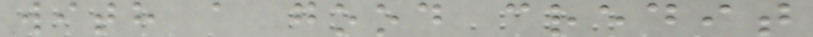with a good credit
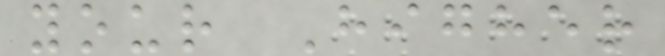your Higher
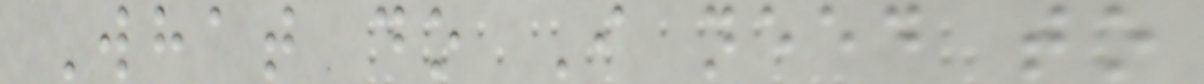What do I need to
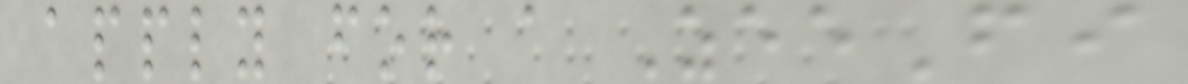apply for a ZeeFi
